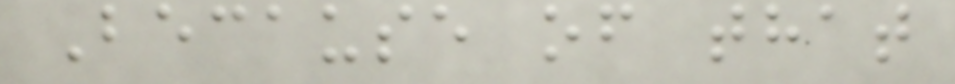Because of that
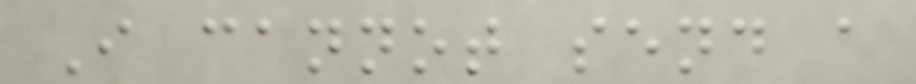I cannot send a
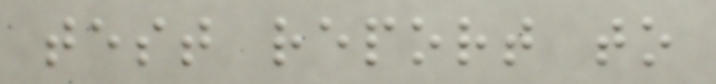test report to
